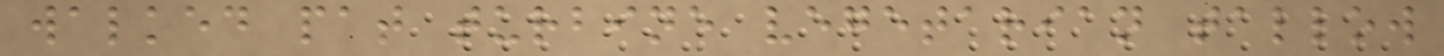walked pat turbine vegetarian tallow
